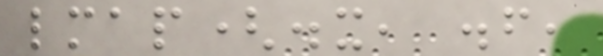lmap(.x, .f,
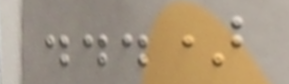...)
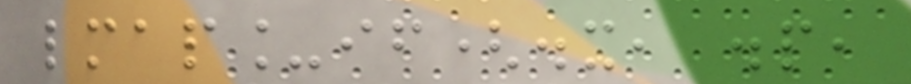lmap_if(.x, .p,
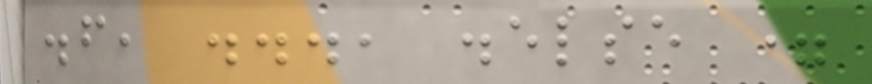.f, ..., .else =
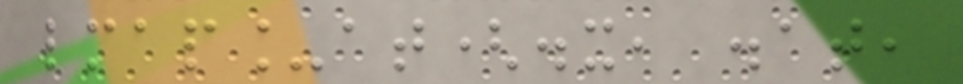lmap_at(.x, .at,
